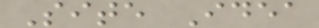Site Idea
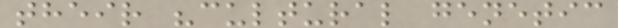their "cultural genetic
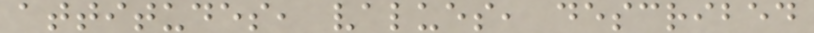attitudes, values, described
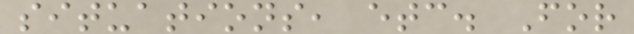situations, etc. For
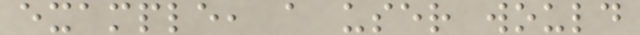example, a user would
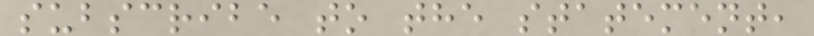subscribe to the statement,
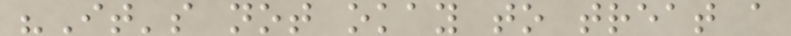"It's not okay to treat a
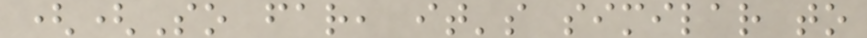((So far, it's similar to
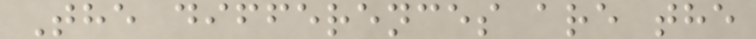The differences are the
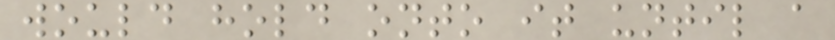would hold onto it until a
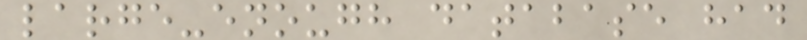large-enough database had
